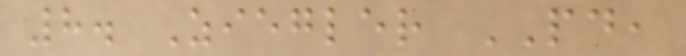8. Ziegler PD,
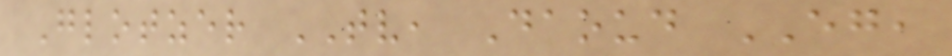Glotzer TV, Daoud EG,
